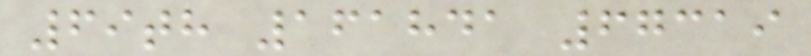69th 161841 67319
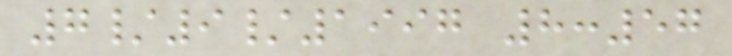7/9/1997 8:57
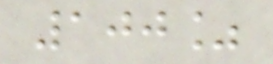100%
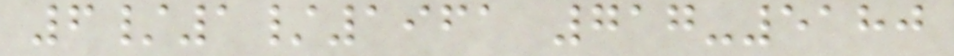6/1/1961 717-5180
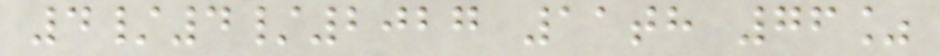4/4/2027 11th 76%
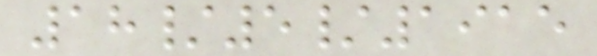18/5/1915
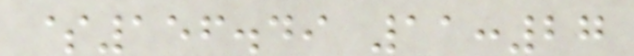$156.49 11:27
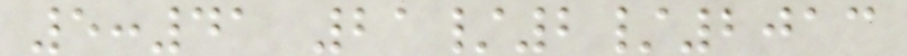5:41 21/2/2013
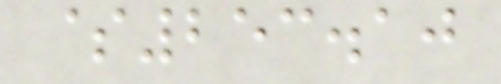$253.10
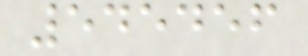545456
